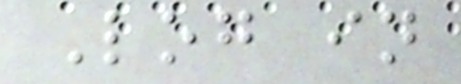Log in
